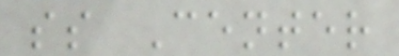ss Center
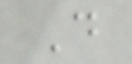D
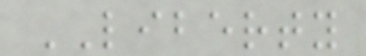LIBERTY
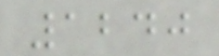1240
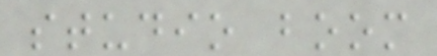studio boom
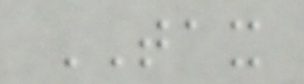TAX
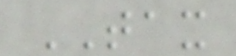TAX
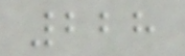228
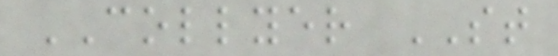COLLYER ST
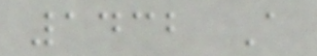1432 A
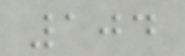104
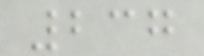237
